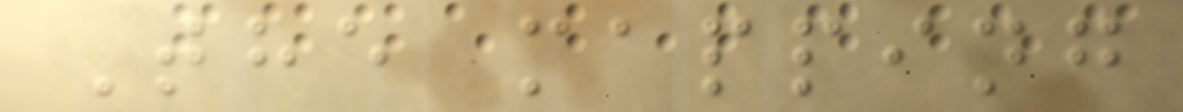The mapping
